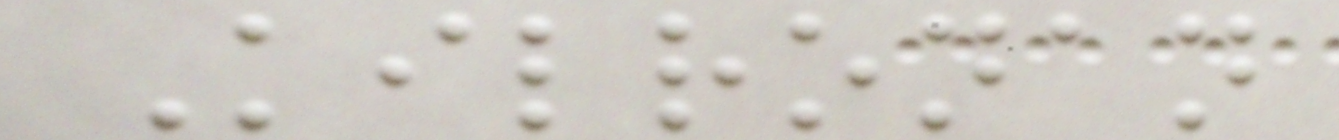Kilronan
